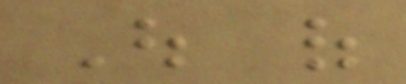Out of
